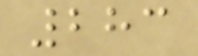283
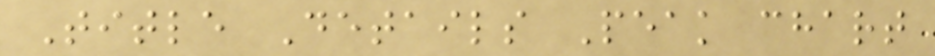Title Details Peak chart
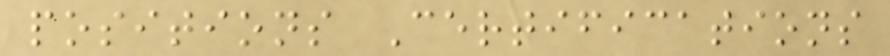positions Certifications
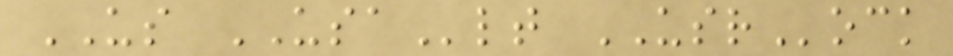US USAlt USRock
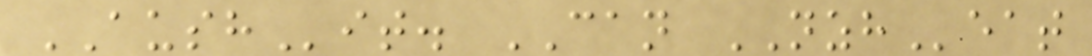AUSHit. CAN NZHeat
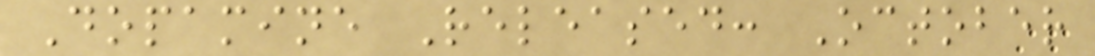Dopamine Released: October
